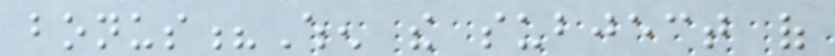bonus?When the subject of
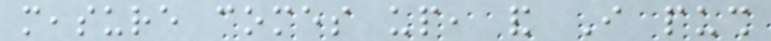measure comes up, and I push
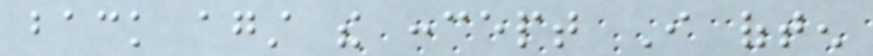back against the concept I often
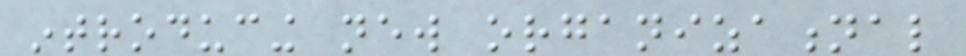introducing new organizational
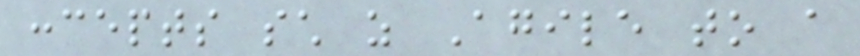concepts such as Agile to a
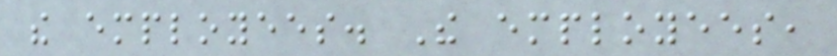the employees. The employees,
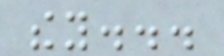they...
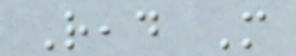Read More
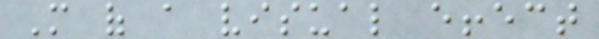More of a visual effect
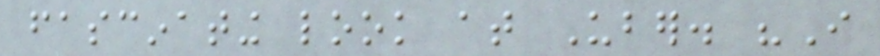fascinating look at Uber. "I
